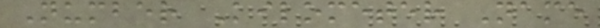Number Kilometer Name
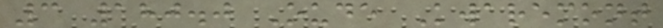3 180.0 Oude Kwaremont
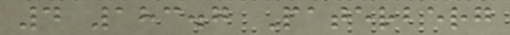4 183.7 Paterberg
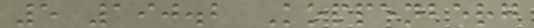5 190.2 Koppenberg
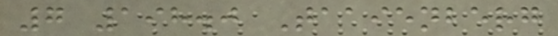7 198.0 Taaienberg
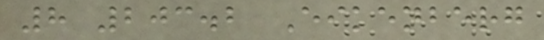8 203.2 Eikenberg
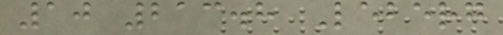10 213.8 Leberg
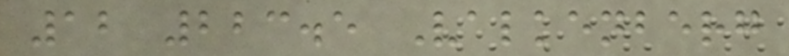12 223.5 Valkenberg
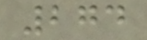274
